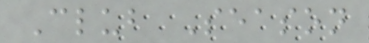Club Season
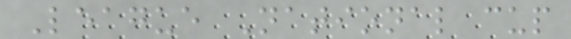League National cup
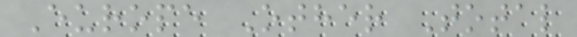Europe Other Total
